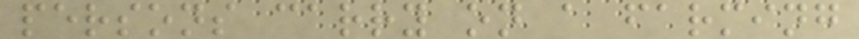persons carry on a farming
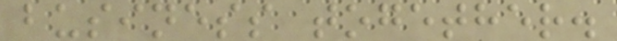business together.
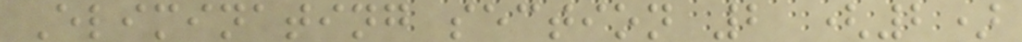Eliminating section 2 (2)
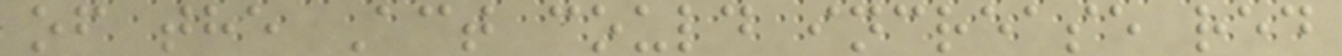of the Act could increase red
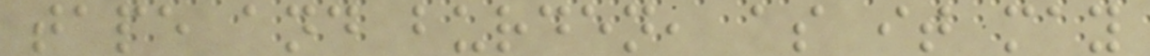tape and burden, as it may
